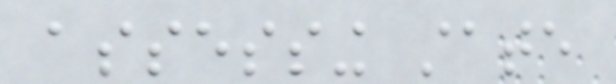assessing state
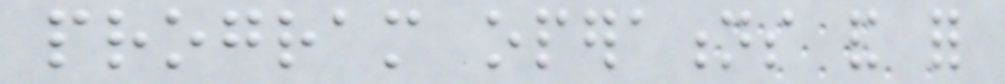program operations and for
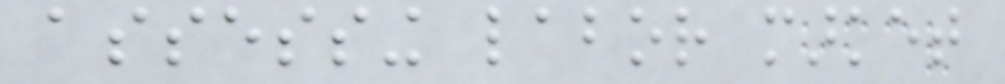assessing labor market
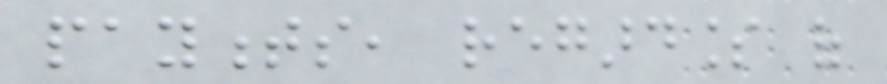payments, regardless of
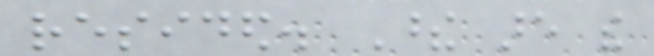resided. These are the
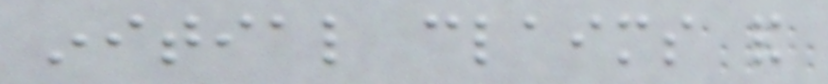initial claims and
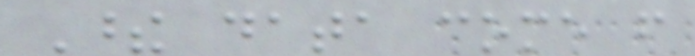These data come from
